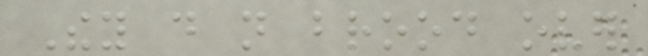They do not brood over
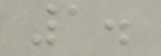1.
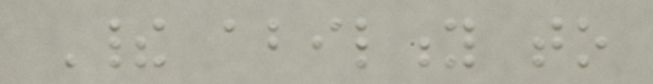Their ability to
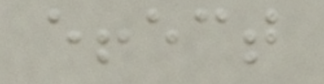effect
